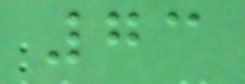73
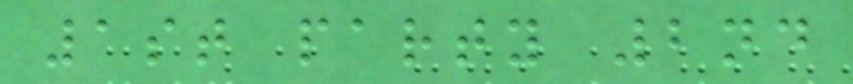1st party 2nd
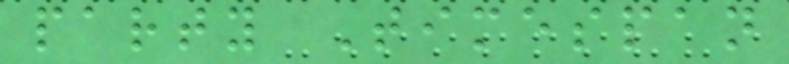party Timespan
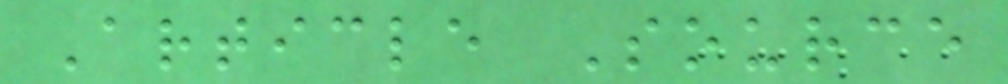Article Source
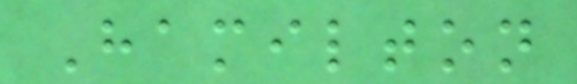Hamilton
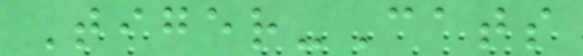Tiger-Cats
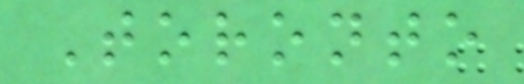Toronto
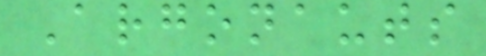Argonauts
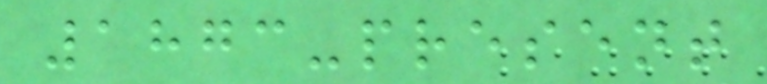1873-present
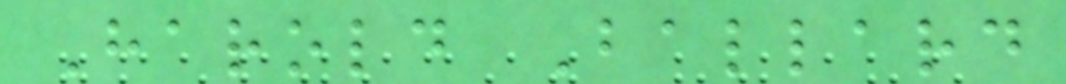Harold Ballard
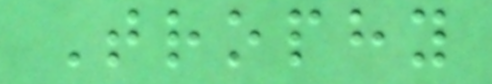Trophy
